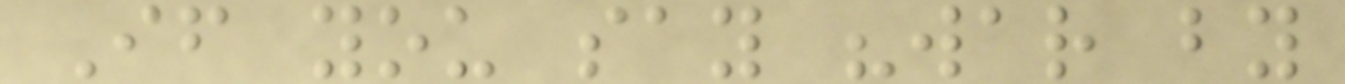If you say "war by
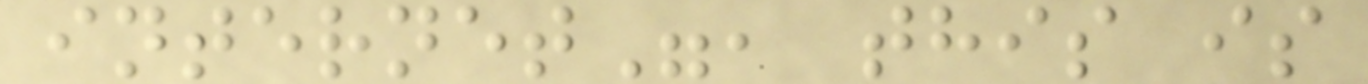internet", this is
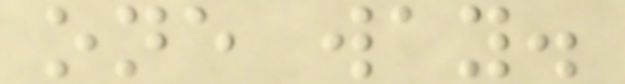one way.
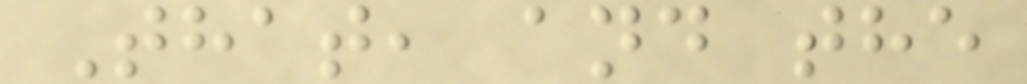That, and the
